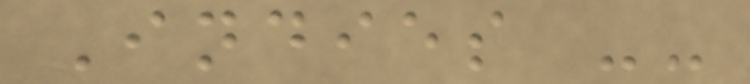Indies --
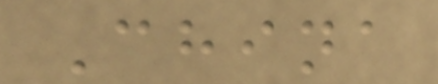China
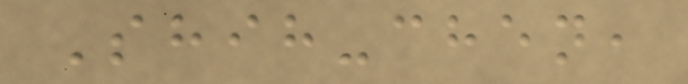Shih-chen,
